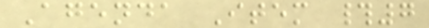Agenda Item #7
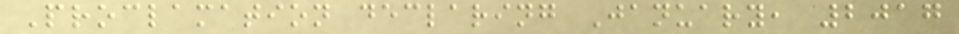Proclamation declaring January, 2017
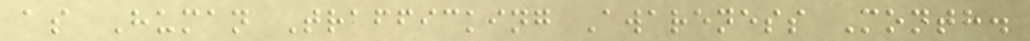as Human Trafficking Awareness Month.
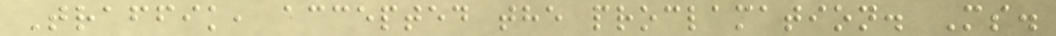Traffik, accepted the proclamation. Ms.
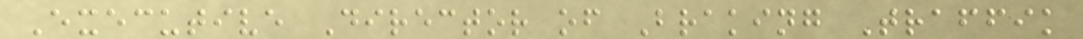Executive Director of Braking Traffik
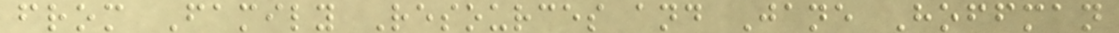from Family Resources and Jane Hoffman
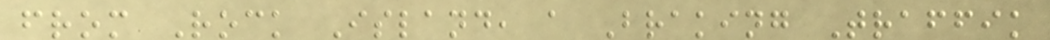from Rock Island, a Braking Traffik
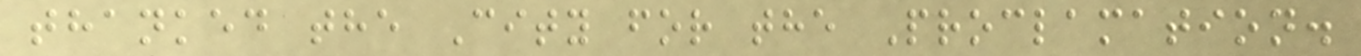thanked the City for the Proclamation.
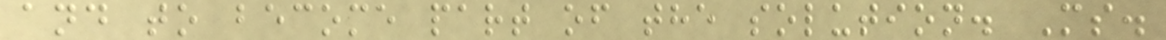and to become part of the solution. Ms.
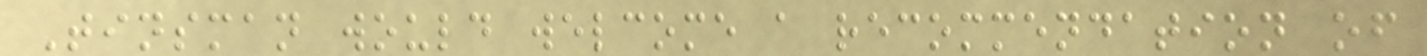Tinsman would welcome a recommendation of
